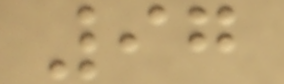97
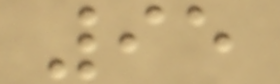95
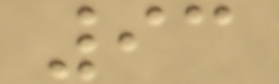93
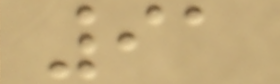91
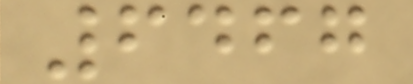6467
